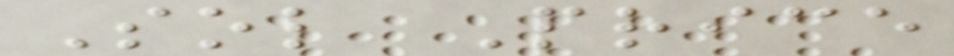Sol Price
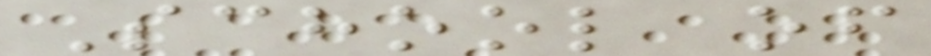School of
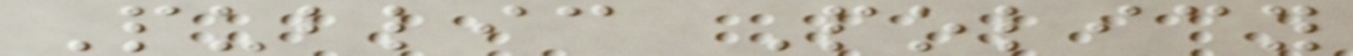Public Policy
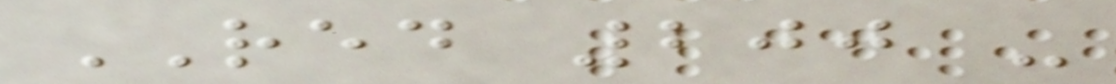RED 200 -
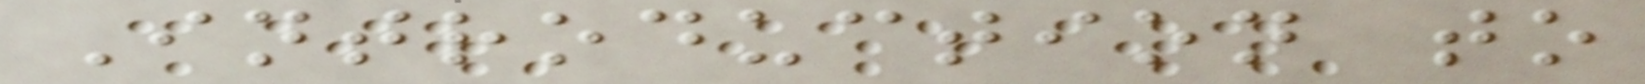Introduction to
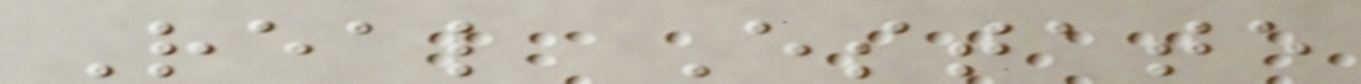Real Estate
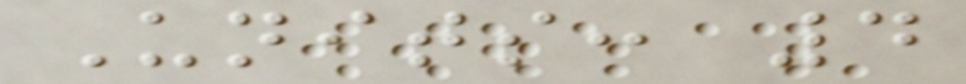Units: 4
